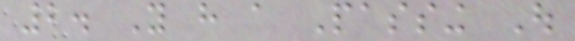2. You have a Passing Out
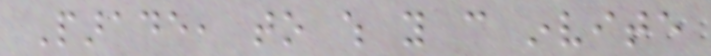Parade, to which you can invite
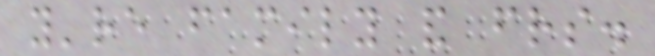you're family and friends.
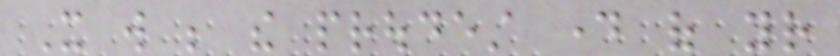It will be the proudest day of your
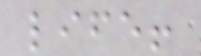life!
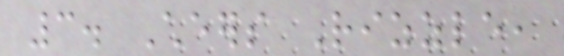3. Cheers Rizzle,
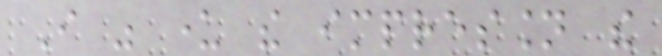I was under the impression the
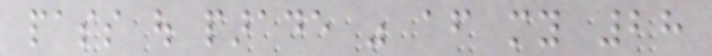pass out parade was after my 28
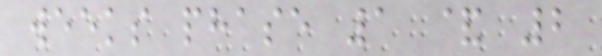weeks phase 1 & 2
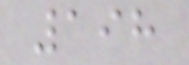198
